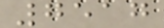7517
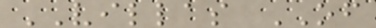VILLAS OF
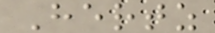Hertz
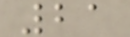21
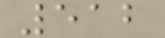512
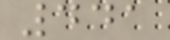441
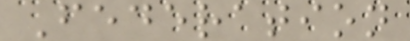Federation
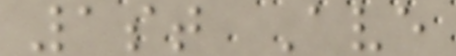1st Ave
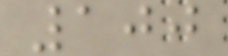100
